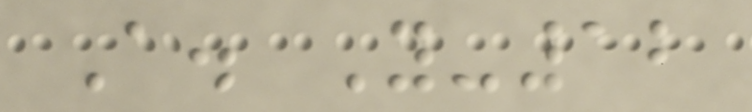A. Y-12
